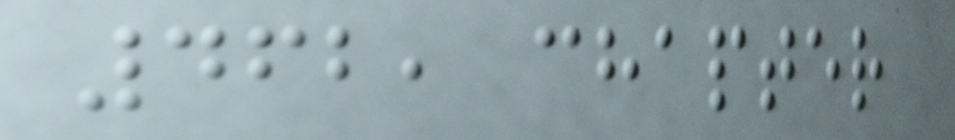462, chapter
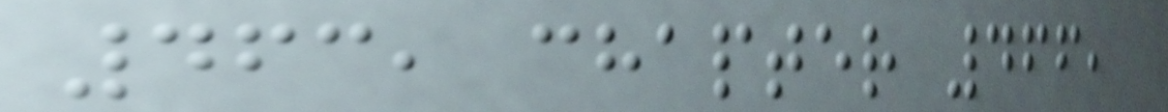463, chapter 466,
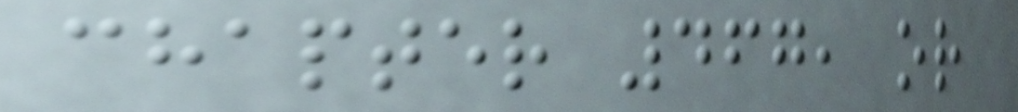chapter 467, or
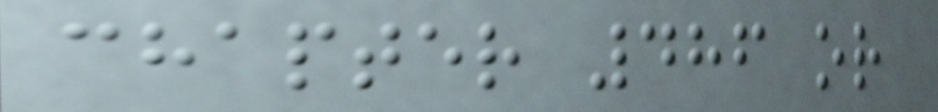chapter 486 or
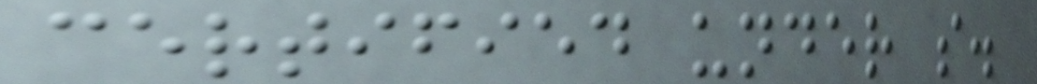certified under s.
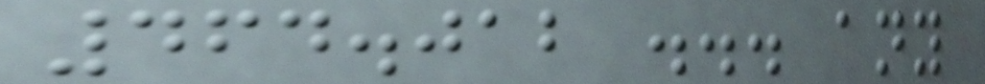464.012 ... any
